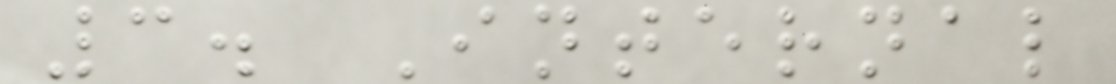3. Internal
